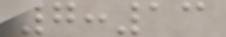7:13
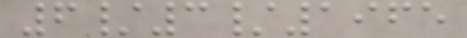6/3/1965
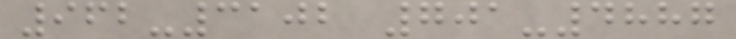962-3102 701-4887
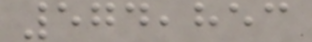574,853
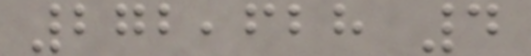272,628 4
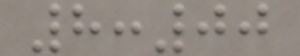8:00
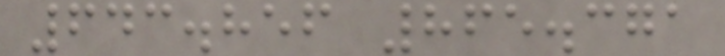643.856 865.371
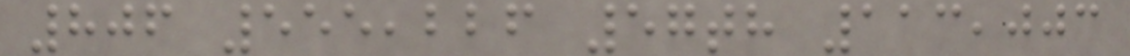806 555,226 57th 113,003
